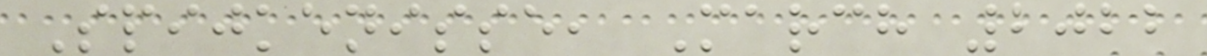Spijkenisse, March 2022
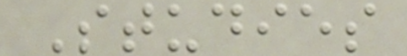Studies
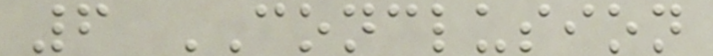6 CONCLUSION
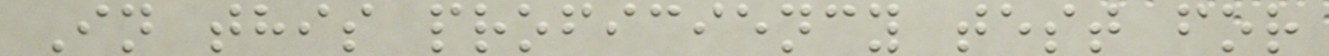In this proficiency test for
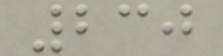230
